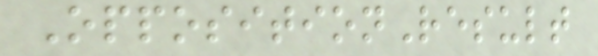OppositionResult
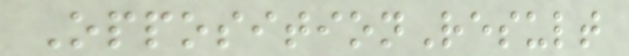OppositionResult
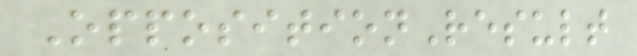OppositionResult
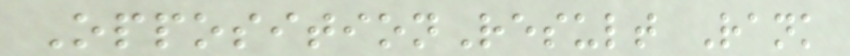OppositionResult Rank
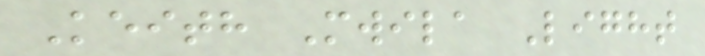Keith Mwila Light
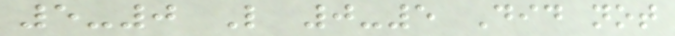5-0 L 0-5 Did not
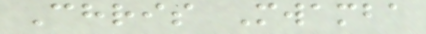Chris Mwamba
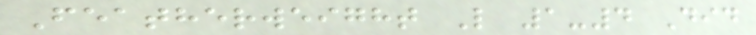Featherweight L 1-4 Did
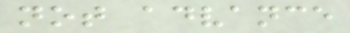not advance
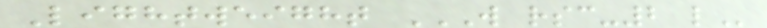Lightweight W RSC-2 L
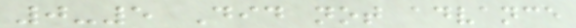0-5 Did not advance
